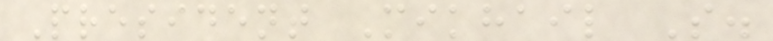President Mikhail S.
